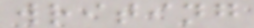writing
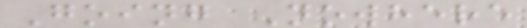Going Nowhere
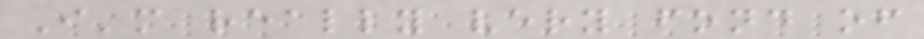I'm really very fond of
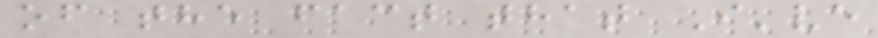of the fact that I've
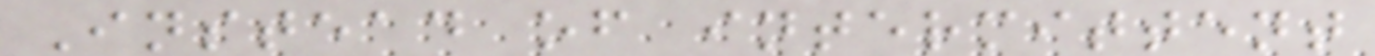Instead of intermittent
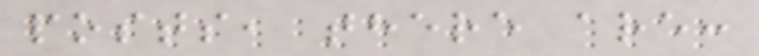posts, there are:
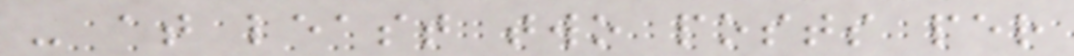- at least two posts per
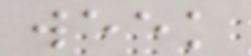week
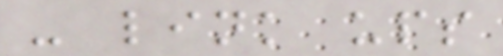- link ups
